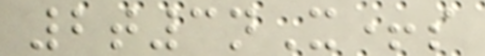2t3nX+s
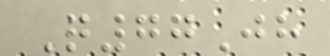Q77Jh
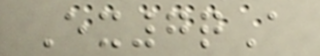Ex7qA
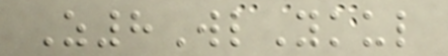Z8WlYkul
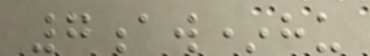7aw*hu
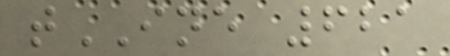tINE 621
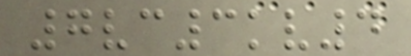7vc3kv4
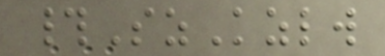#SzKzlw
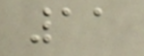11
